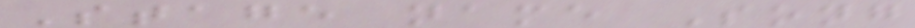Stage name Song
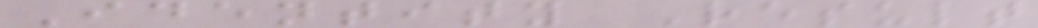Identity Result
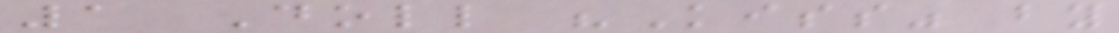1 Doll "Kiss" by
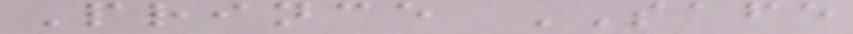Prince SAFE
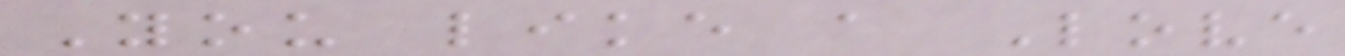You like a Love
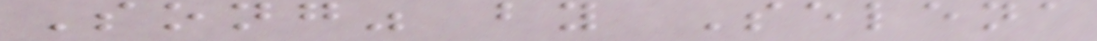Song" by Selena
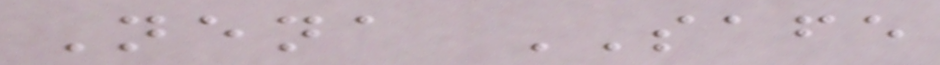Nena SAFE
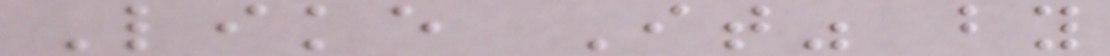Like It" by
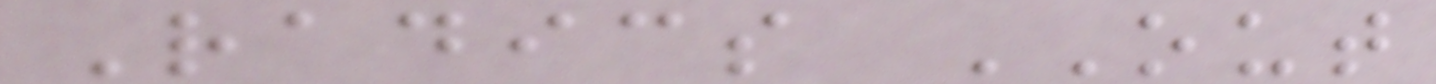Radics OUT
